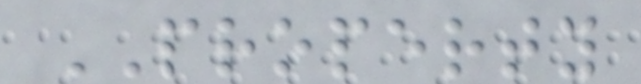PROPERTY
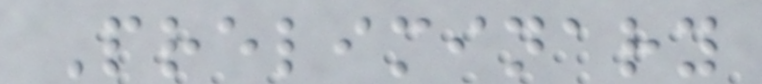Preliminary
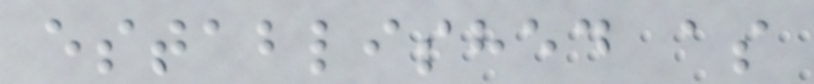established as
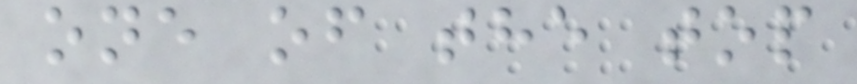one of the top
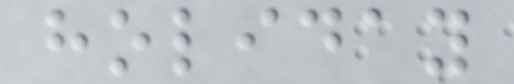holiday
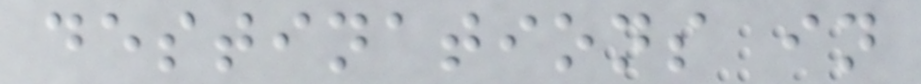destinations in
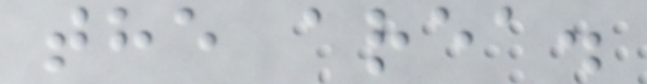the area.
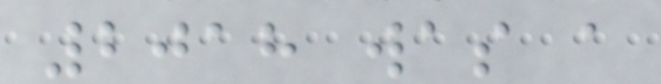2018 was a
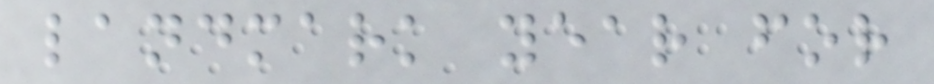landmark year for
